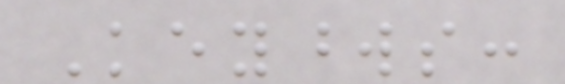Keywords:
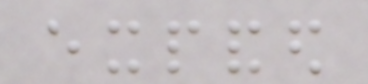expanded
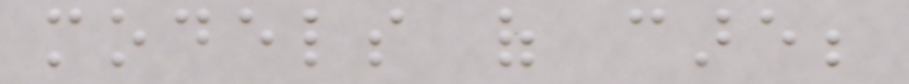models of care;
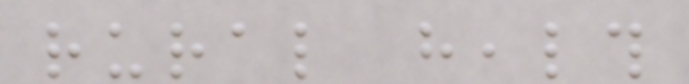rural health
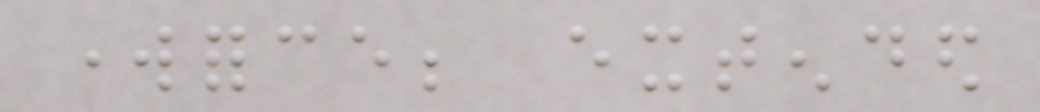workforce; extended
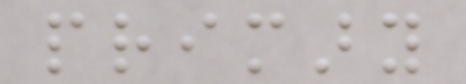primary
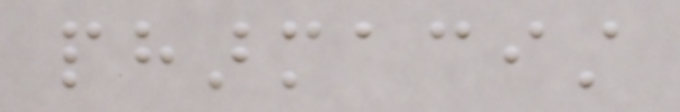pharmacist
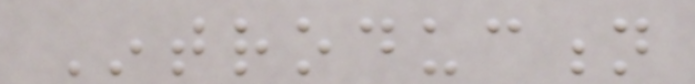Introduction
